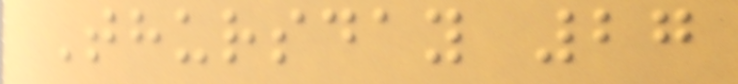Thursday 27
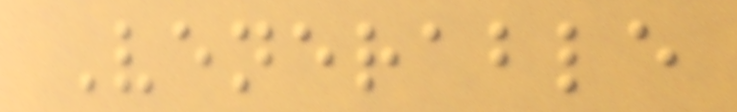Venerable
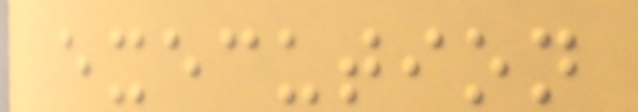execution
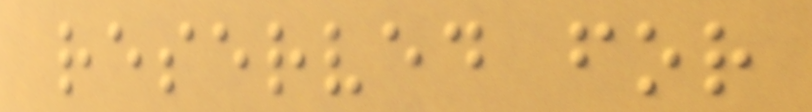reserved for
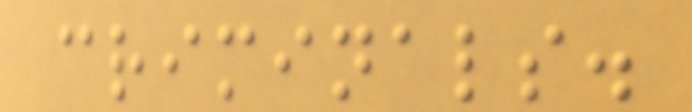criminals.
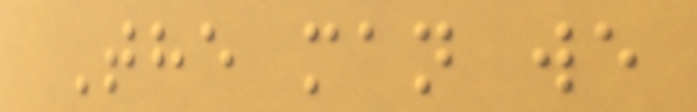The man we
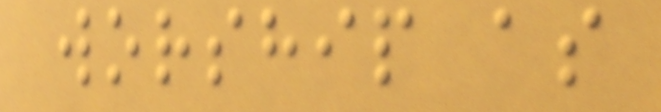worship as
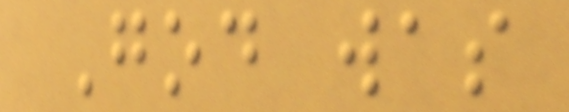God was
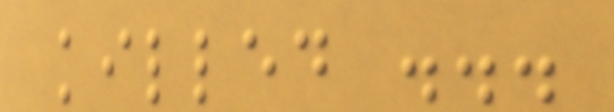killed ...
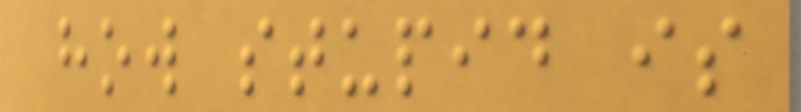how stupid is
